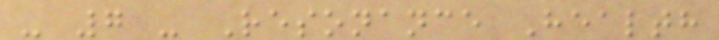- 7 - Resonance Health
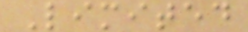Limited
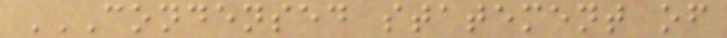CONDENSED STATEMENT OF
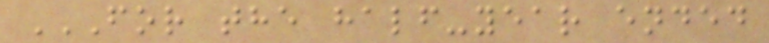FOR THE HALF-YEAR ENDED
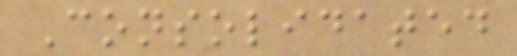Consolidated
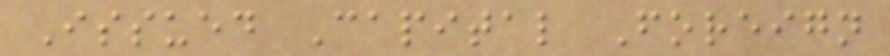Issued Capital Foreign
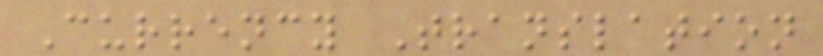Currency Translation
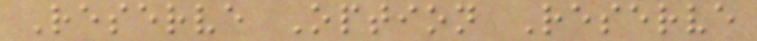Reserve Option Reserve
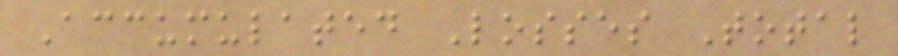Accumulated Losses Total
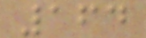164
